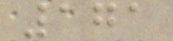171
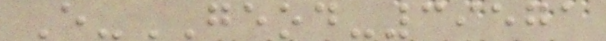E-GEOD-39571
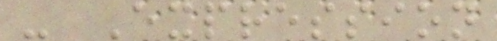- Expression
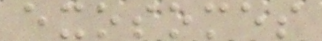exosomes
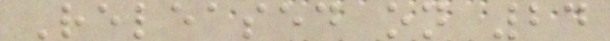Released on 24
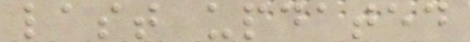last updated
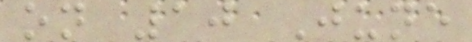on 10 June
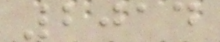2014
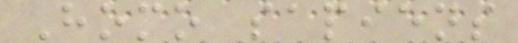Homo sapiens
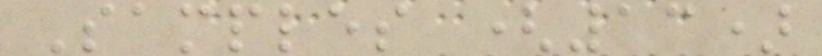Samples (13)
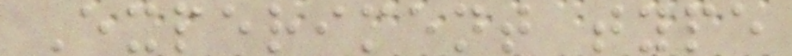Experiment type
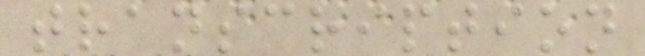transcription
